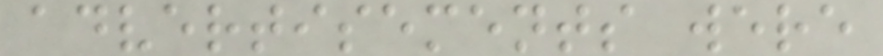advertisements were
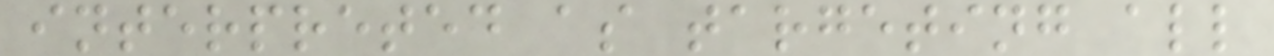interpreted as targeting all
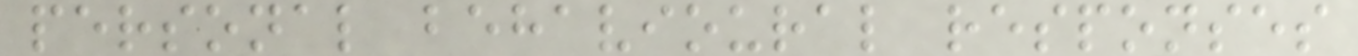personal behavioural responses
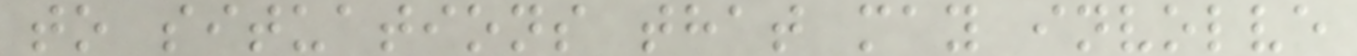to situations that may involve
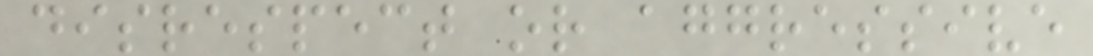disrespect or aggressive
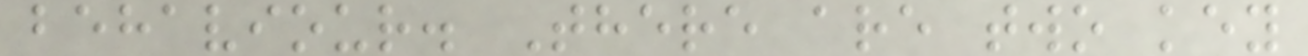behaviour. There are two key
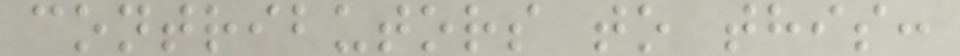contributors to this:
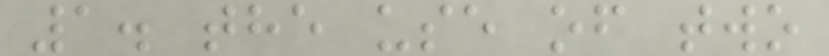1. the use of two
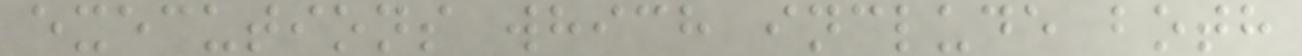executions which include both
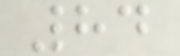84
